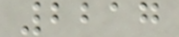2217
